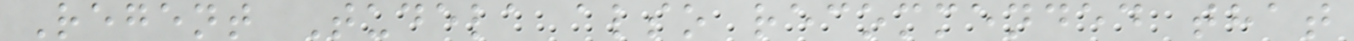Regent Tudela also recommended that
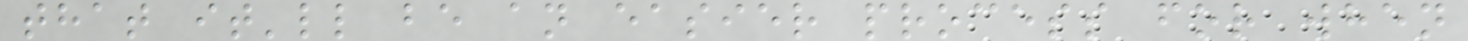that it'll be an easier process for when
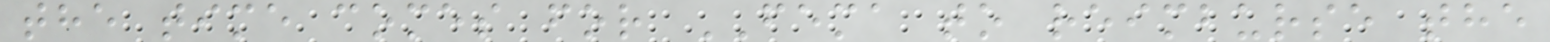the time comes for FEMA to reimburse the
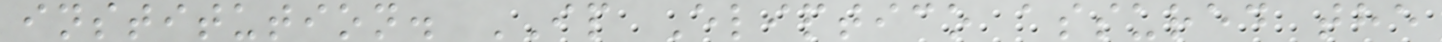institution. IP Eliptico assured the
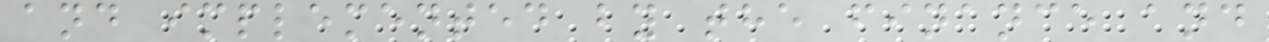and implemented by the finance and
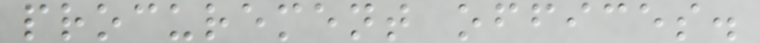procurement offices.
